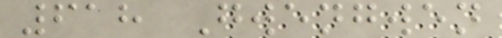618 Gwengwen
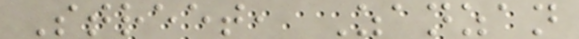Street, Zanzan
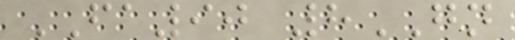FA90 8GN
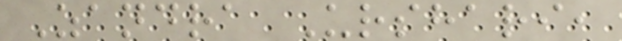Zandra Urshari,
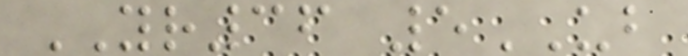YR36 5UB
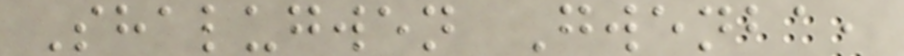Shalugwen Gwenba,
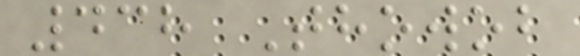438 Thowob
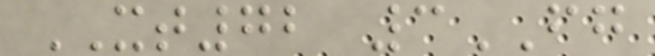XT72 3FG
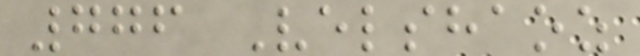776 Velshaoz
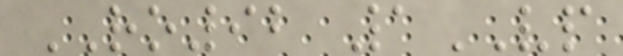RO92 1VP
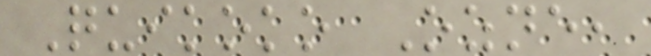Quikoko Ozne,
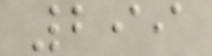299
